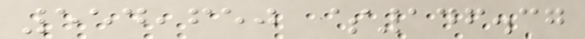554,650 $146.37
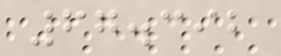67.392
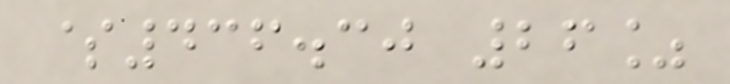$436.30 26%
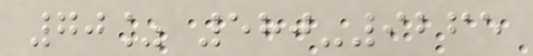70% 580-9265
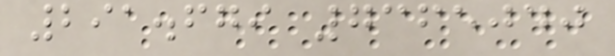291.679 7365040
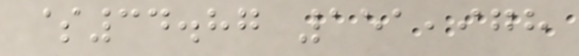$34.87 151,978
